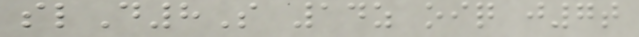slD8S 14z oiq j7t
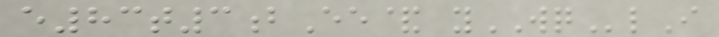e83t3bEe& yWQlI
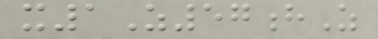x1Z57hZ
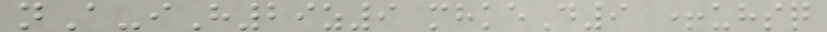nA-iH29z9 mhkeD9 +uhsq
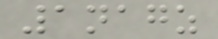1nagz
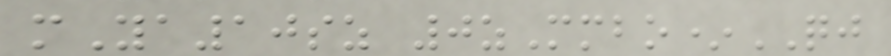mYa10sz 0zMmbo*QJ
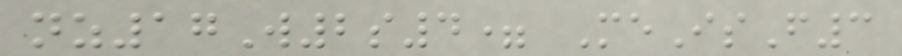nz17W2s4= MeIsF3
